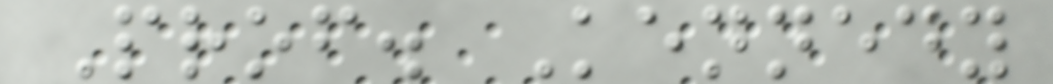Prof. Kennedy
